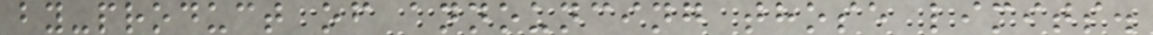by-product of announcing those limits.
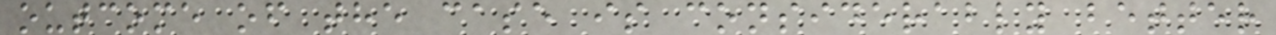outcome of the case is considerably better
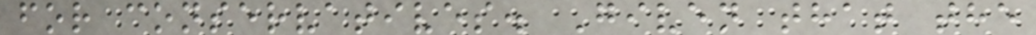for conservatives. Given that the
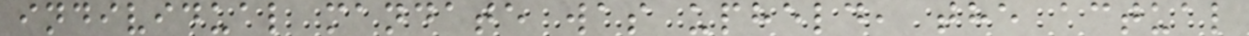individual mandate was upheld, the actual
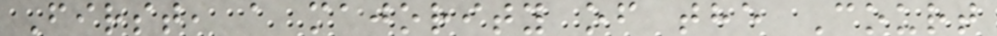First, a majority of the Court
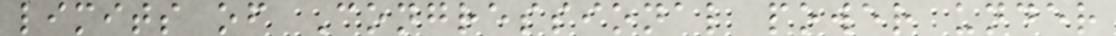limits of Congressional power under
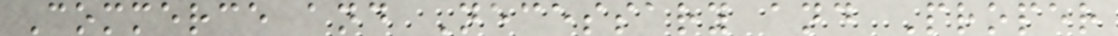Commerce and Necessary and Proper
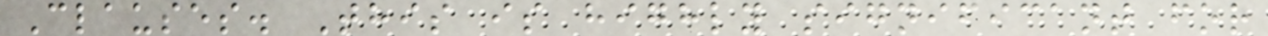Clauses. This is highly significant for
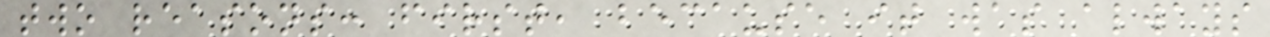two reasons: first, because it was always
